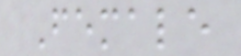Female
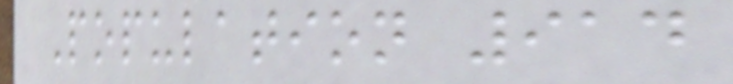Population 914
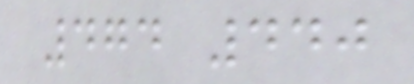474 440
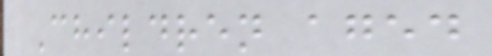Children aged
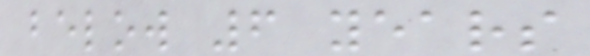below 6 years
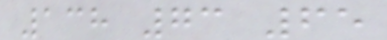138 73 65
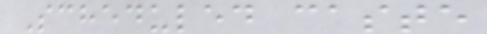Scheduled caste
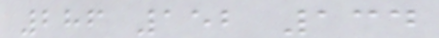286 152 134
